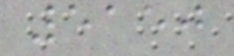5150
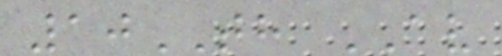10TH AV
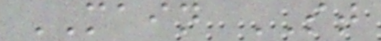MAIN ST
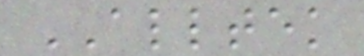ALLTEK
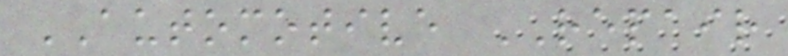AUTOMOTIVE REPAIR
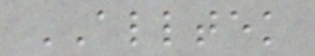ALLTEK
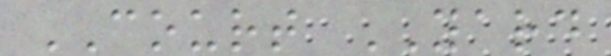COURT YARD
